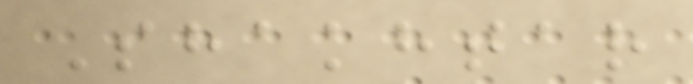Shakhtar
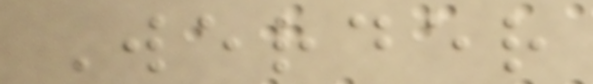Werder
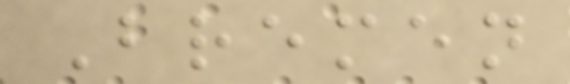Bremen
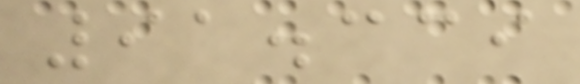91.339
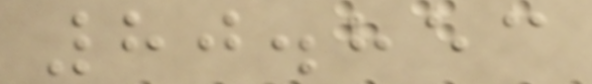80.853
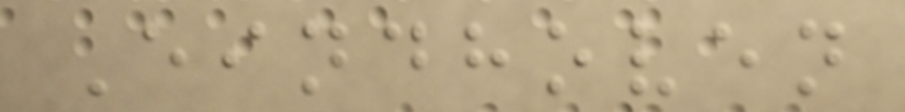Eindhoven
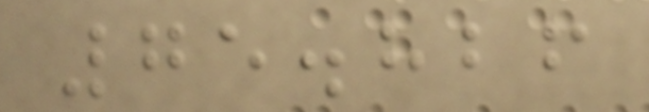75.826
